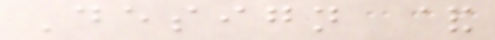Design &
